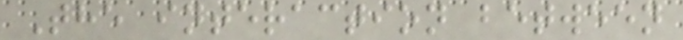The interaction between
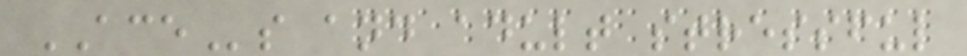ACEs and adult stressful
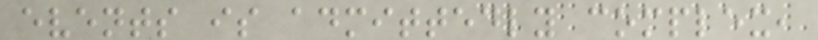events is admittedly complex,
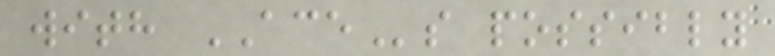with ACEs possibly
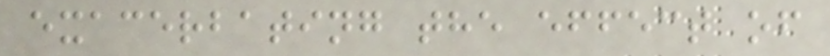exacerbating the effect of
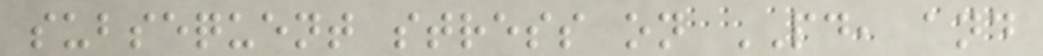subsequent stress on PD, and
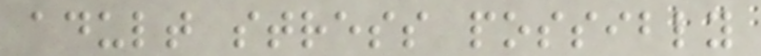adult stress possibly
